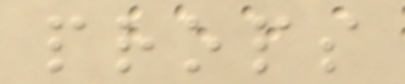props
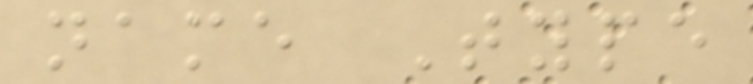name Type
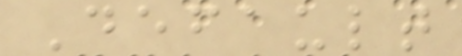Default
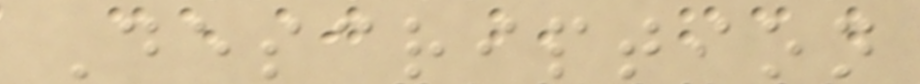Description
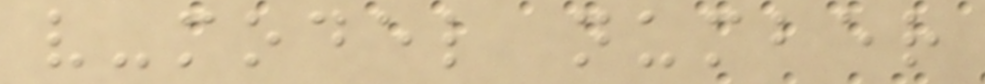v-model number
